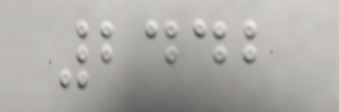2442
